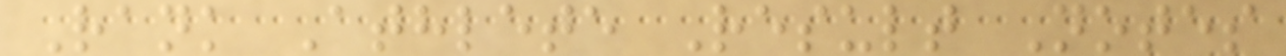Rank Athlete Result Notes
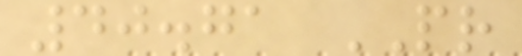40.71 PR
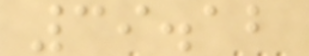39.12
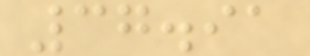37.91
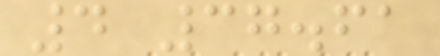4 37.61
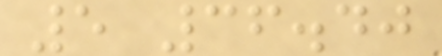5 36.40
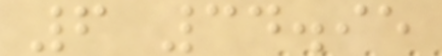6 34.95
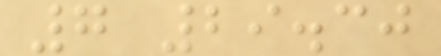7 29.30
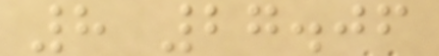8 27.06
